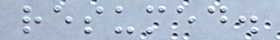resumed.
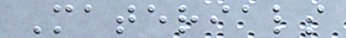Materials
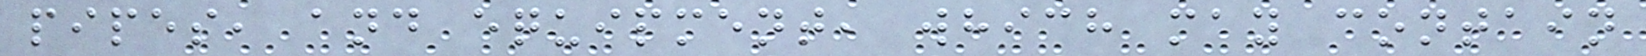pipes, and equipment, which may contain
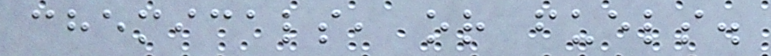chemicals, or fuels.
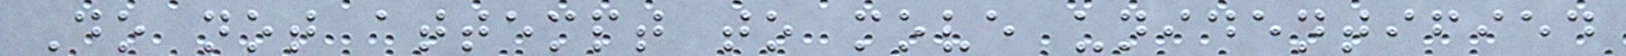Do not attempt to move unidentified
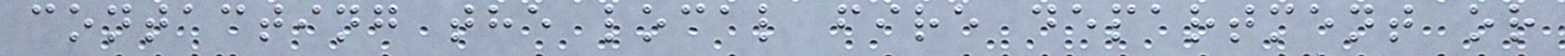contacting the local fire department or
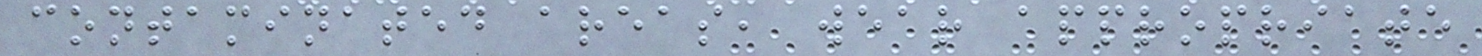contaminated areas, wear appropriate
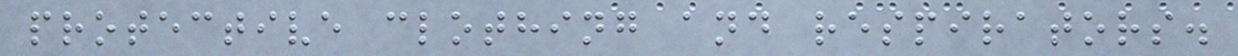protective clothing and respirators.
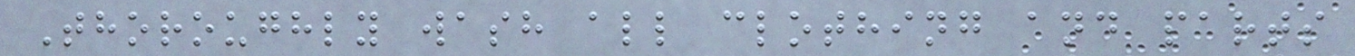Thoroughly wash all clothing and parts
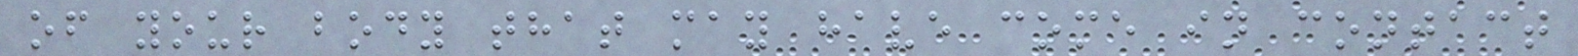of your body that may have come in contact
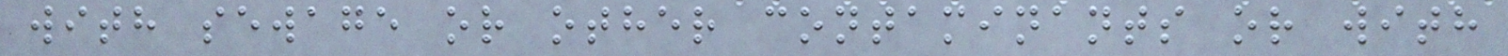with sewage or other contaminants or with
